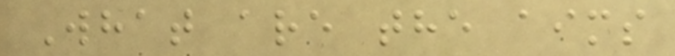What are the aims
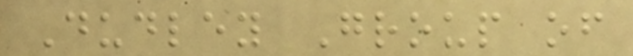Dudley Group of
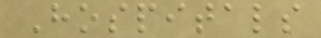Hospitals
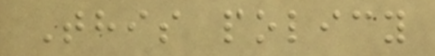This policy
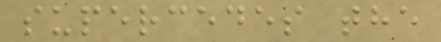supercedes the
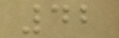42
